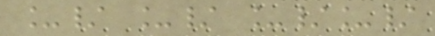_/ _/ _/_/
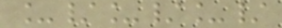_/_/_/
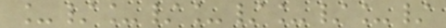_/_/_/_/_/
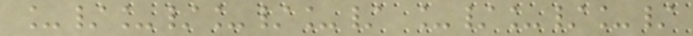_/_/_/_/ _/_/_/
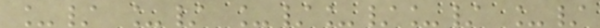_/ _/ _/_/_/ _/
